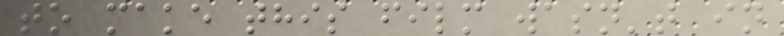to make this film wasn't in
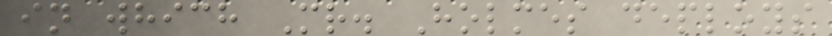in which Mr. Holmes deploys
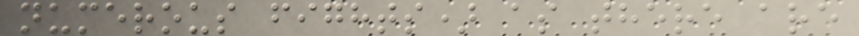numerous fights) as there are
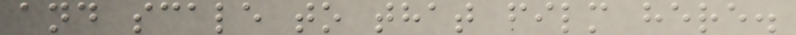and scale to that film here.
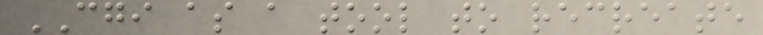CGI as a tool to recreate
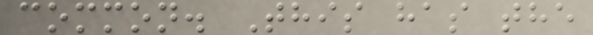common. This has the
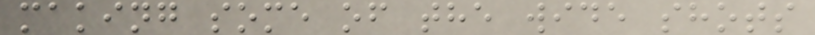making some of the wide shots
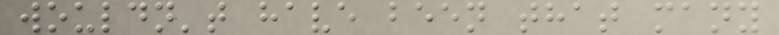wouldn't have been that many
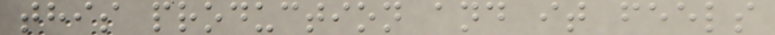this production and it feels
